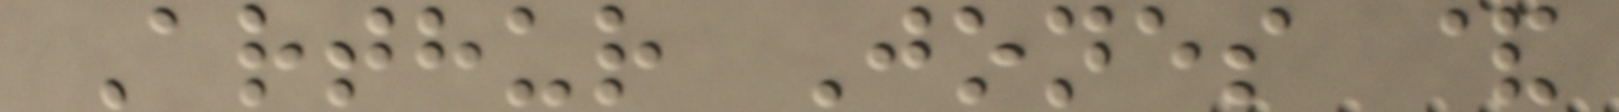Arthur Jones &
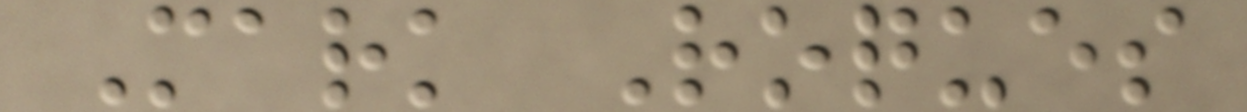Mark Roques
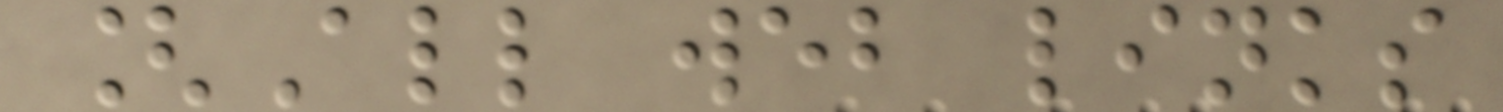[All web links
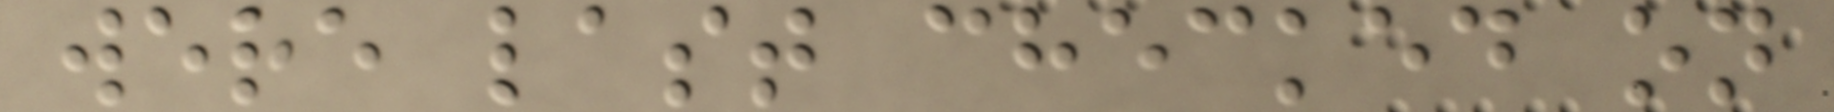were last checked on
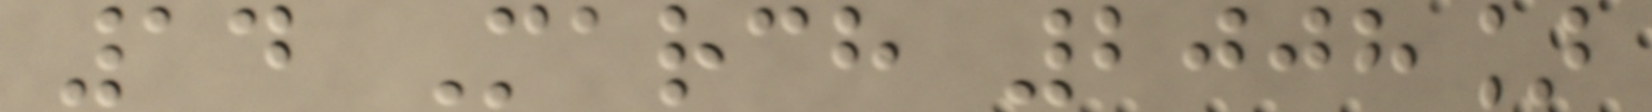14 March 2008]
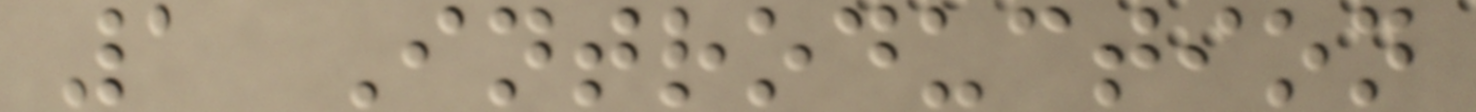1 Introduction
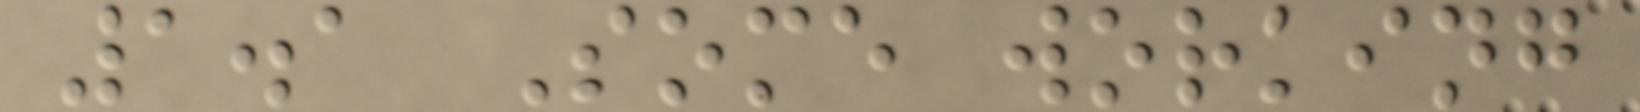1.1 Some working
